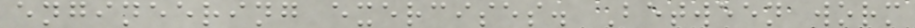engineering exercises. Between worm
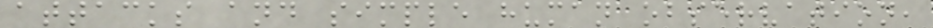attacks and simple human observation,
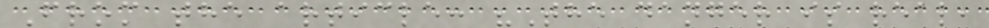From the article: "The danger is real,
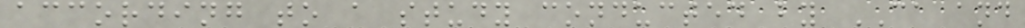according to a study conducted by CA and
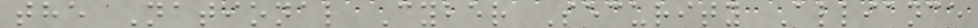the National Cyber Security Alliance
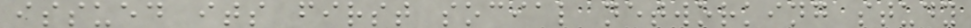issued its first social networking study
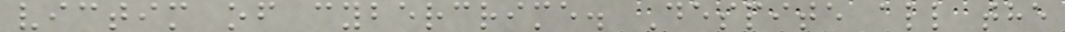victim of cybercrime. Despite all the
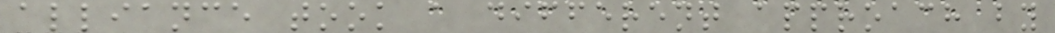alliance took a different approach by
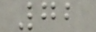72
